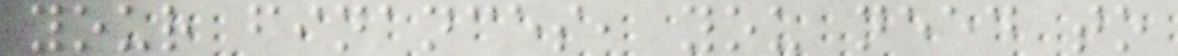your finances, you need to
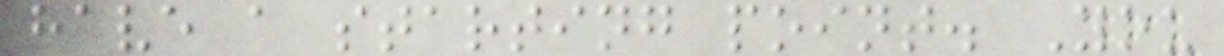have a starting point. You
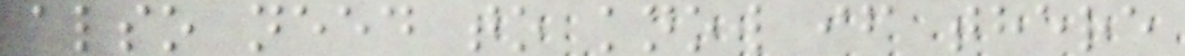also need to know if there
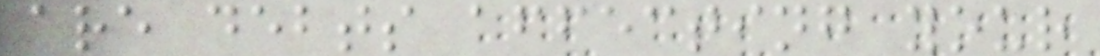are debts affecting your
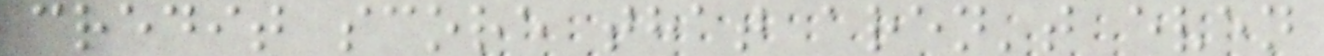credit score that aren't even
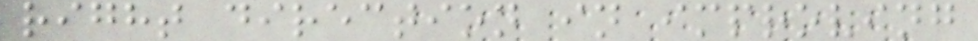right direction in improving
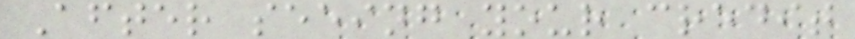After seeing your credit
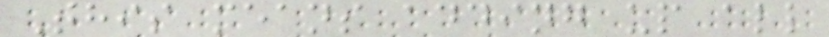This means adding up all
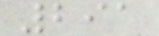291
